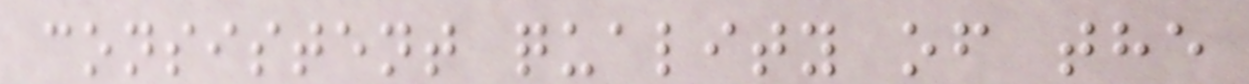consistent quality of the
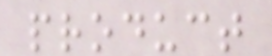product
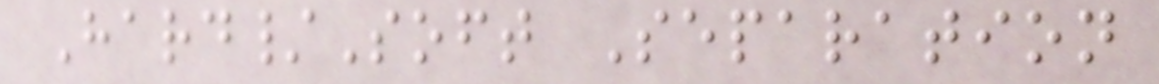Hard/Soft Separation
